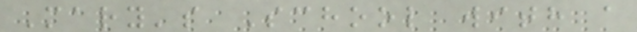Mary's School with a
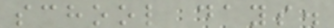school days.
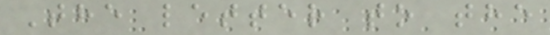The letter to the
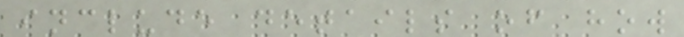include details of how
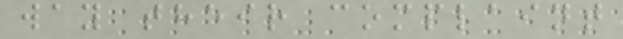way their complaint
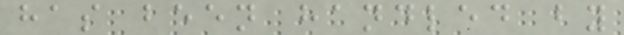has been handled by
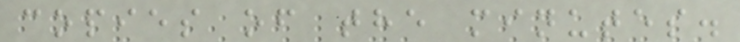copies of the minutes.
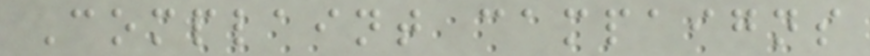Complaint campaigns
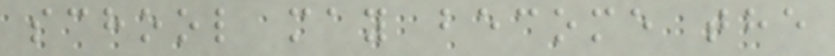school may become the
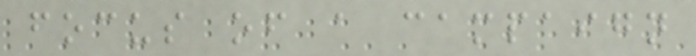focus of a campaign
